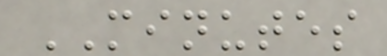MINUTES
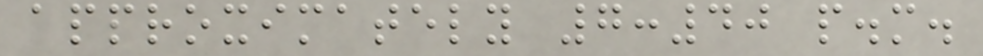approximately 7:40 p.m.
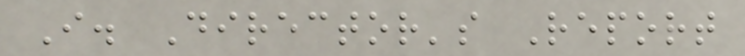I. Director's Report
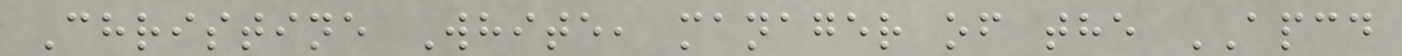Christine White, manager of the APCD
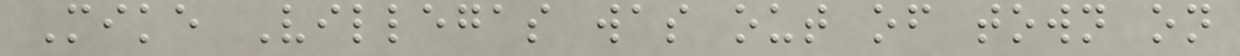Mike Villegas was out of town on
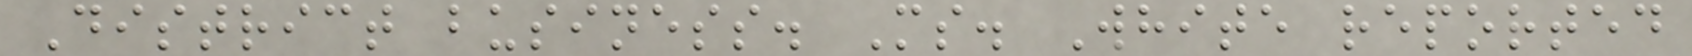District business. Ms. White reported
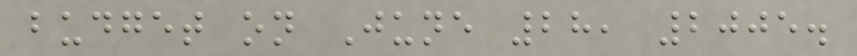budget on June 28, 2005.
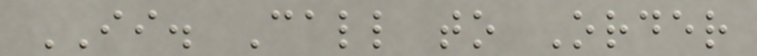II. Call to Order
